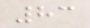83
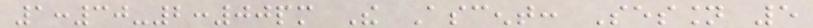1:30-2:00pm The Ascent: Session 5
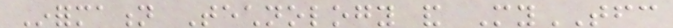Information Technology and MyTFC
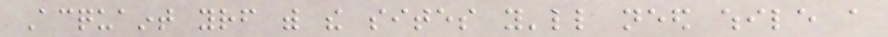Acquaint yourself with the sites you'll need while a
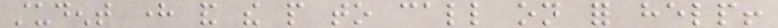student here and the people to call on for help!
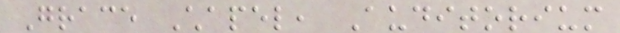Grace Chapel, Auditorium
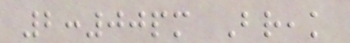2:00pm Break
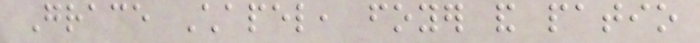Grace Chapel, foyer and patio
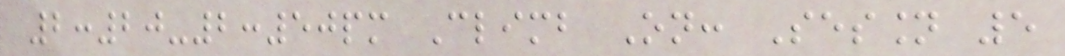2:20-2:50pm Climb On: Session 5
